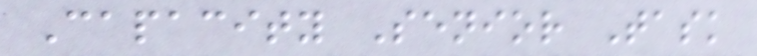Capacity Senior Task
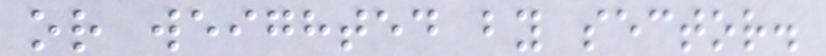or weighted by sector.
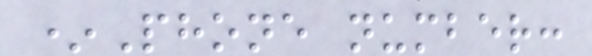*Phone number:
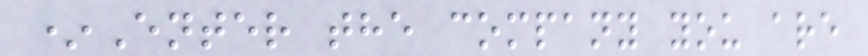*Enter the company you are
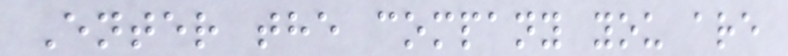Enter the company you are
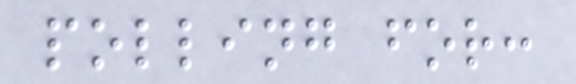polling for:
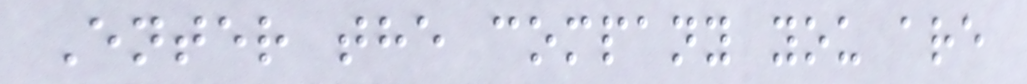Enter the company you are
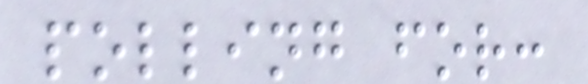polling for:
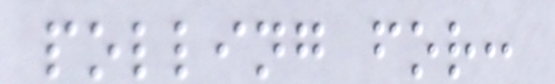polling for:
